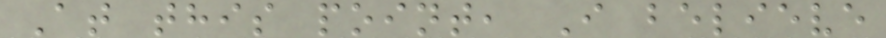At this point, I believe
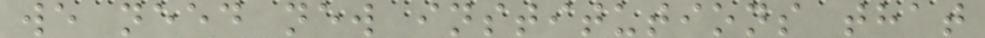we need new institutions that
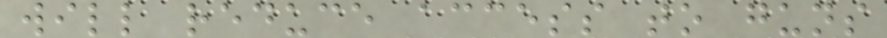will reduce access to guns
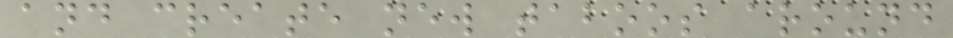and create new taboos around
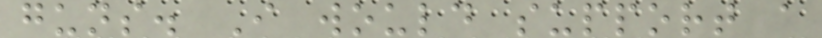guns. I would support a
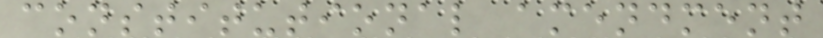constitutional amendment
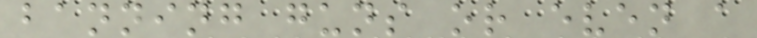banning guns or even a
